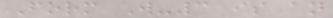Form W-3 is an
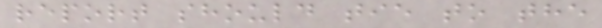report should tie to the
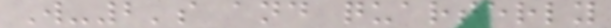W-2's and quarterly
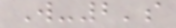W-2's
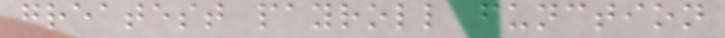greatest payroll function
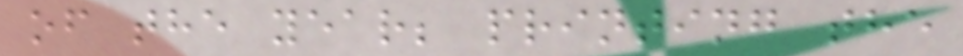of the year; printing the
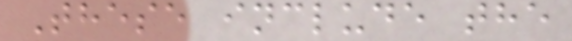These include the
